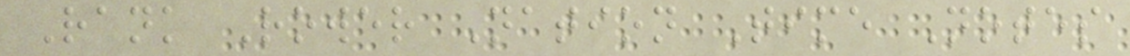Rank Rower Nation Time Notes
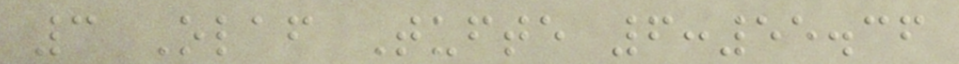3 Olaf Tufte 6:55.36
